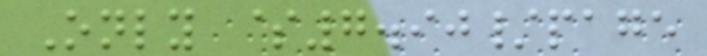Only $7.90/page
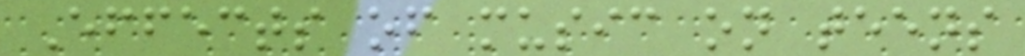Effects of music on teens
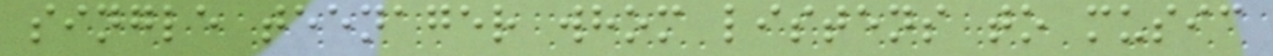single teenager whom listens to music
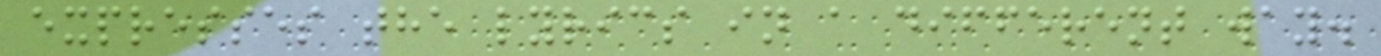expresses the lyrics in a different way.
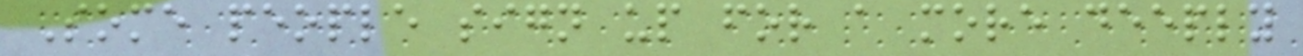Some people sign up for a more deeply
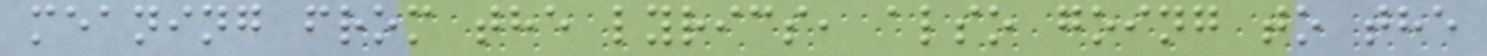meaning from the lyrics, also going to the
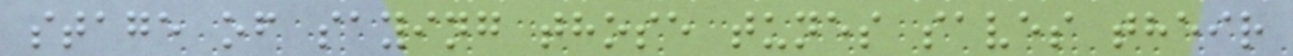stage of saying those tunes saves their
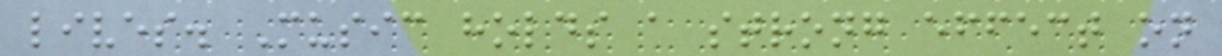lives. Music holds a strong effect on
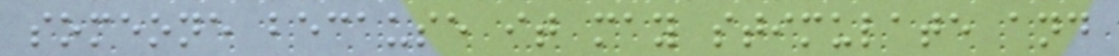someone because it may stimulate and
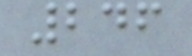246
